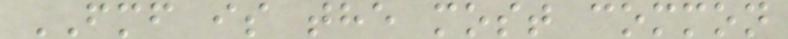FMF is the most common
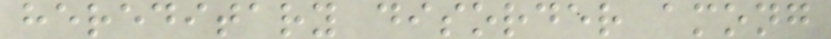hereditary disorder among
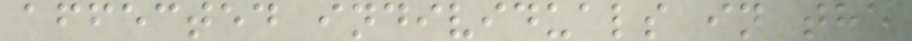affected individuals in the
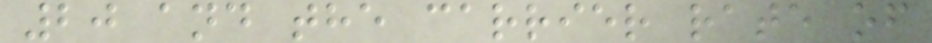20 and the carrier rate of
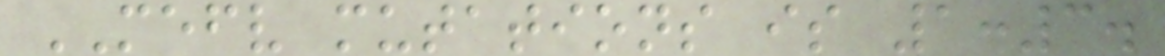MEFV mutations is 1:3.
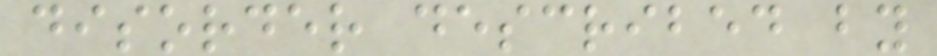disorder described by
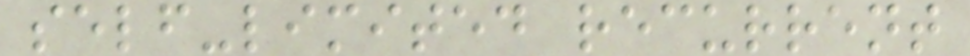self-limited recurrent
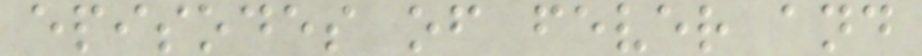episodes of fever and
